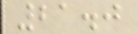21.0
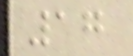17
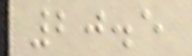20.5
